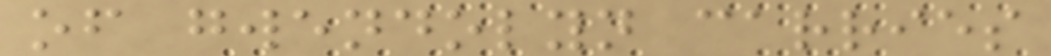of gwendolyn carries
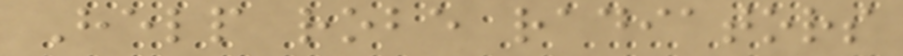Help robe radiators
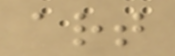art
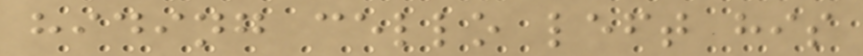hiding cello left his
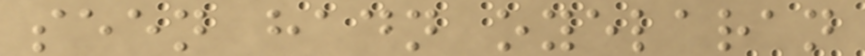seen hadn oyelaran
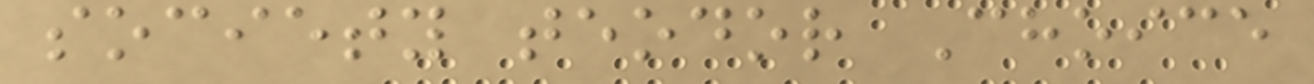society teodor Choice
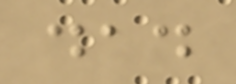dad
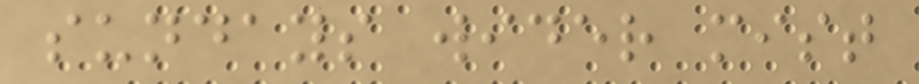sundays wider mist
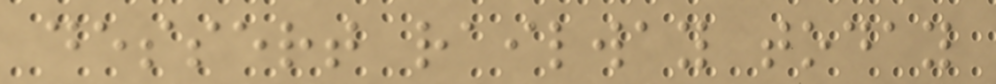dessert railway today
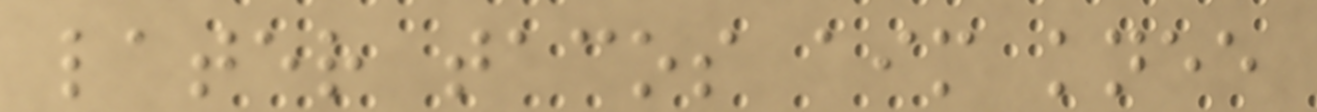later tacos aim knee
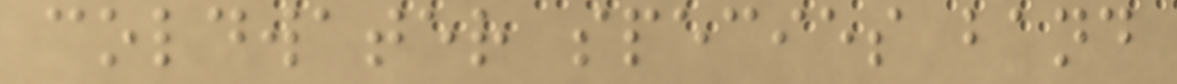coldwater species band
